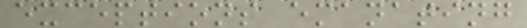exceptions emanating
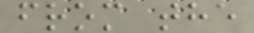from the
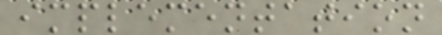implementation
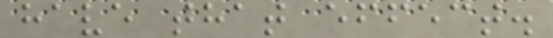have that effect.
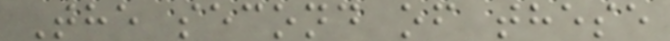The second of these
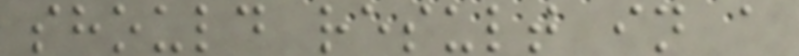should result in a
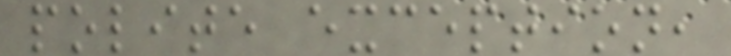polite exception,
